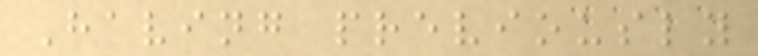Having previously
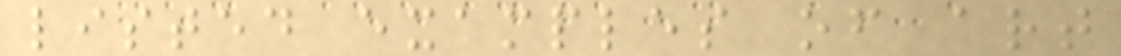listed examples of art
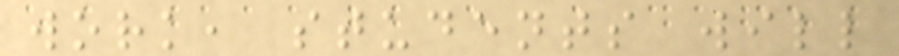work, students will
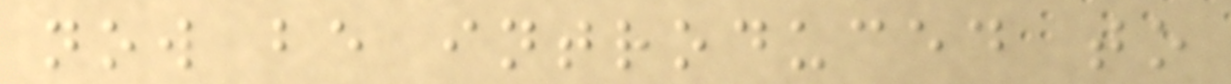now be introduced to
